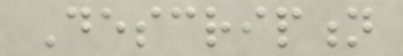Description
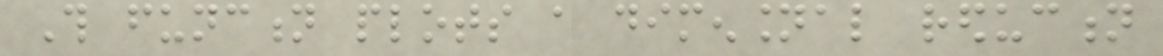This function plots a dimensional reduction
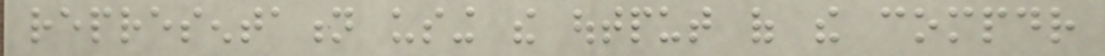representation using the output of the compdr
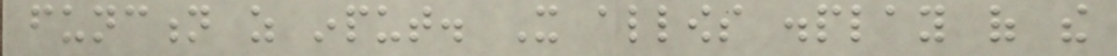function as input. It allows display of the
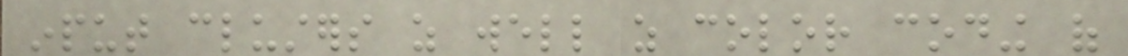input clusters as well as color coding of
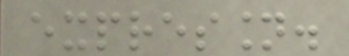expression.
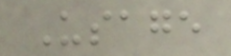Usage
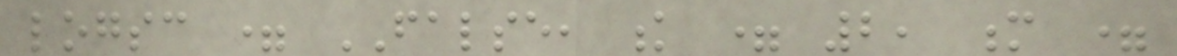logsc = FALSE, k = 2, m =
